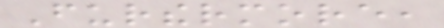Furthermore,
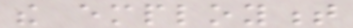the employment
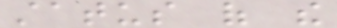status of the
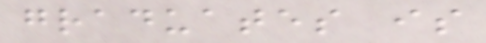graduates is
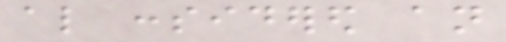also considered an
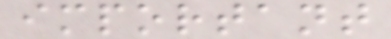important
